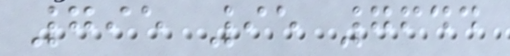795 95 7644
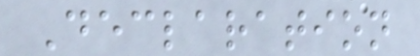Declaration
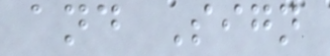and Sign
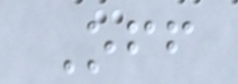Off
